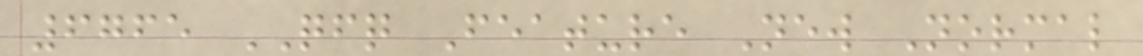6765 QFQ Feature New Normal
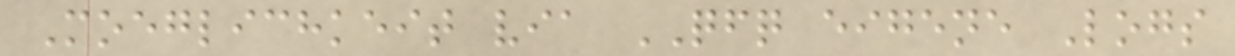Moeglichkeit via QFQ eigene Logs
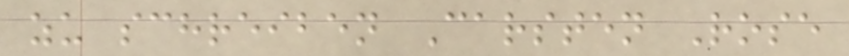zu schreiben Carsten Rose
